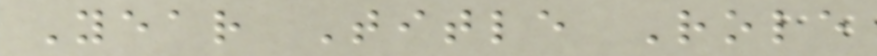Year Title Role
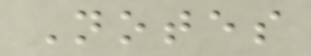Notes
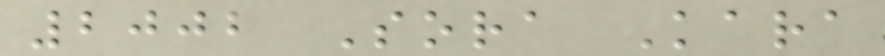2002 Sora Kara
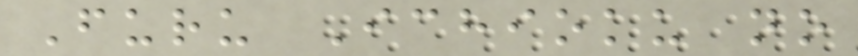Furu Ichioku no
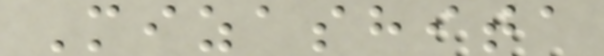Mizashita
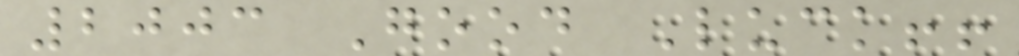2003 Good Luck!!
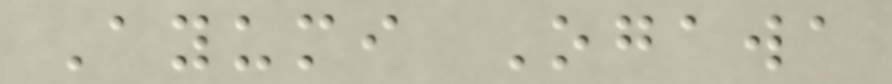Ayumi Ogawa
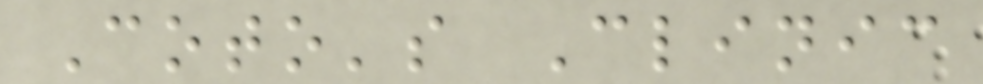Coto's Clinic
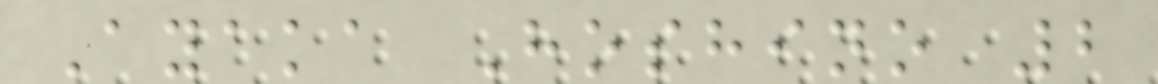Ayaka Hoshino 2
